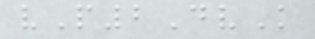vP2DvK
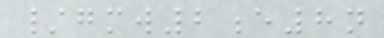/gmw2e8n
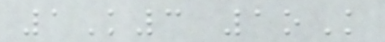1K3 1oK
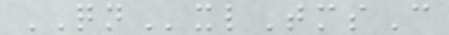QNxlTmsC
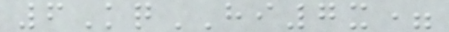6KqHI7x=
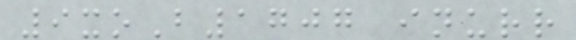9xoB1707 inurr
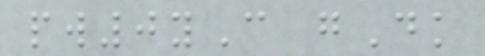pw0yC gDk
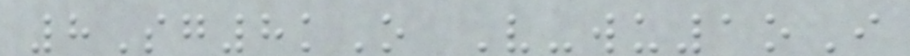8Sg8kO V-wu1oI
